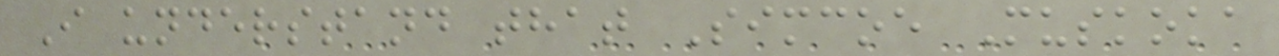I understand that Simcoe Muskoka
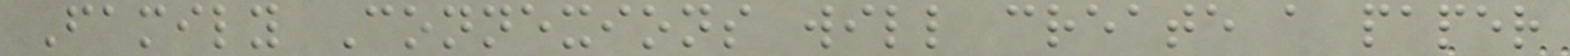Family Connexions will create a paper
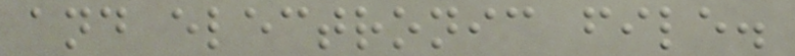and electronic file.
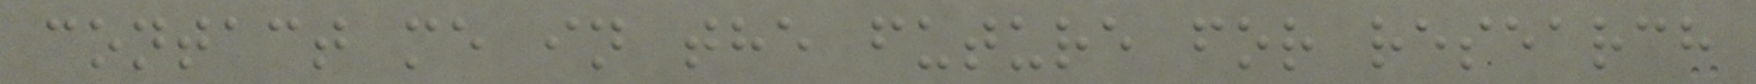contact me in the future for research
